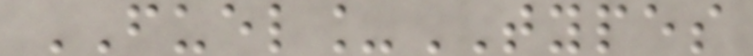FUEL_TYPES
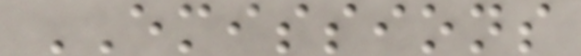EMISSIONS
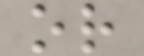or
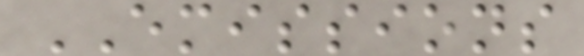EMISSIONS
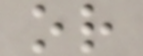or
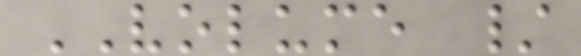VOLUME /
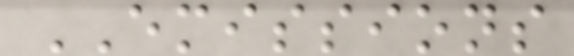EMISSIONS
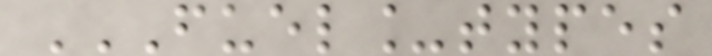FUEL_TYPES
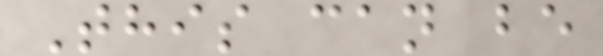This can be
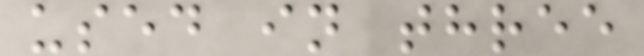used in three
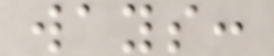ways:
